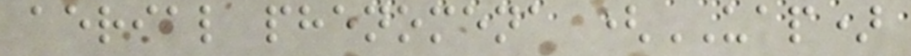aerial phenomena (UAP)
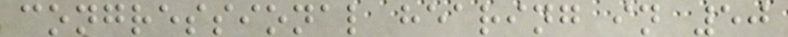congressional hearing in 50
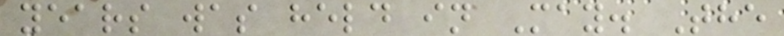years was held in May. The
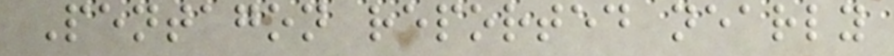Pentagon reported nearly
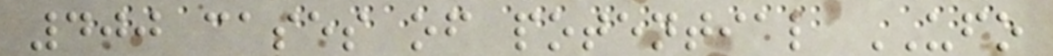400 cases of potential UFO
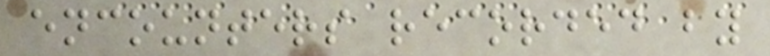encounters recorded by
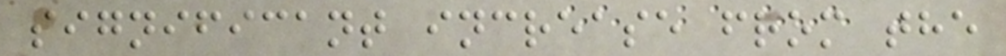significant increase from the
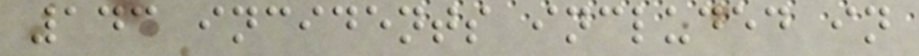143 incidents included in
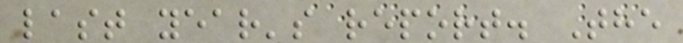last year's report. The
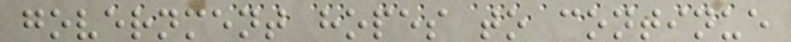government hopes to continue
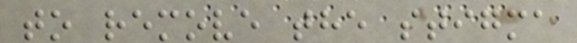to remove the stigma
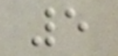5
